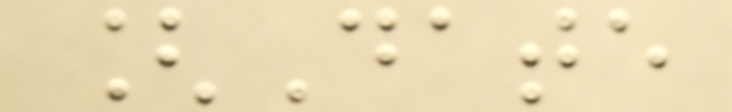[Date
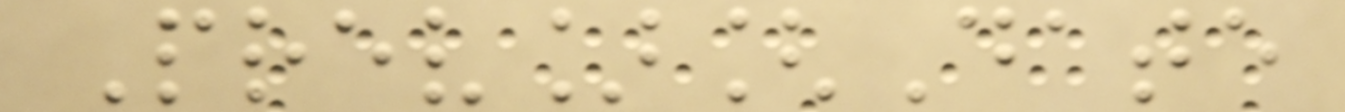Prev][Date
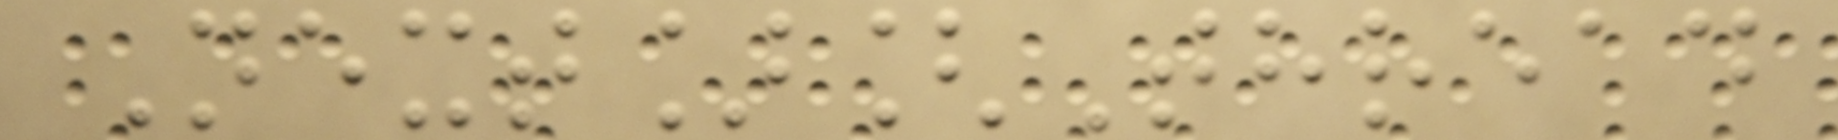Next][Thread
